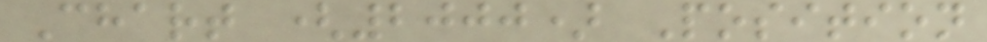Chart (2000) Position
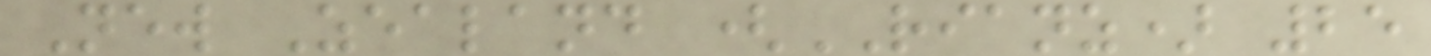New Zealand (RIANZ) 25
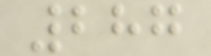287
